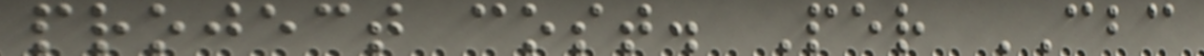project cost. Per CBC
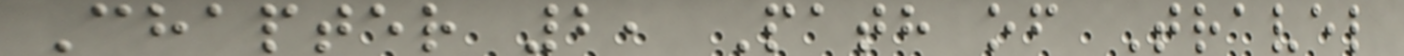Chapter 2, Path of Travel
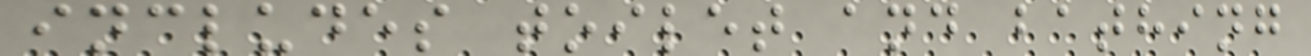includes toilet and bathing
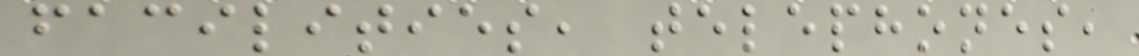facilities, telephones,
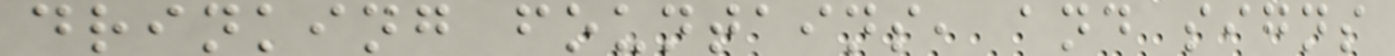drinking fountains, and signs
